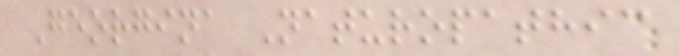Georgina Naturopathic
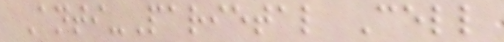Anti-Parietal Cell
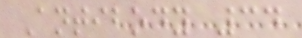Antibody 34
